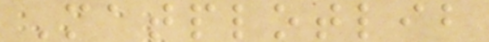Matplotlib
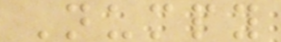Numpy
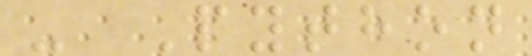- Python
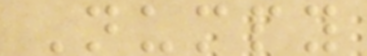Numpy
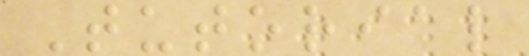Tutorial
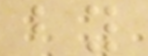by
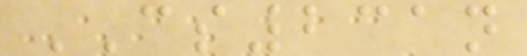CS231n
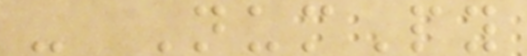- NumPy
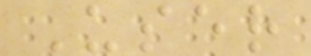User
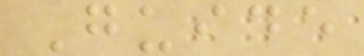Guide
